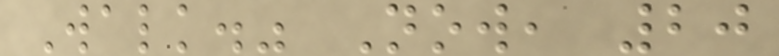Walk." Now, 20
